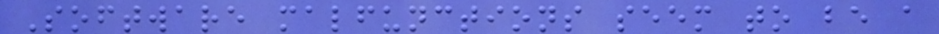Software malfunctions seem to be a
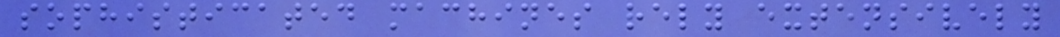sophisticated machines rely extensively
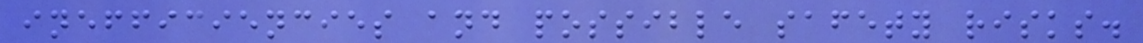inefficiencies and possible safety risks.
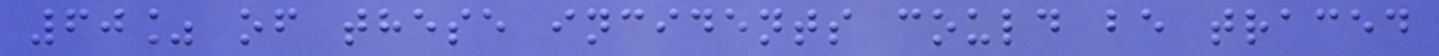60% of these incidents could be traced
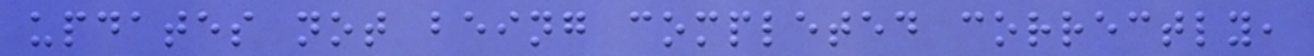updates not being completed correctly,
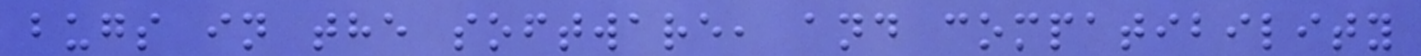bugs in the software, and compatibility
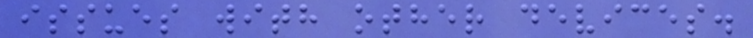issues with other devices.
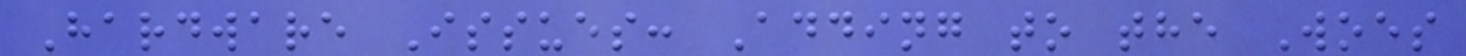Hardware Issues: Adding to the Woes
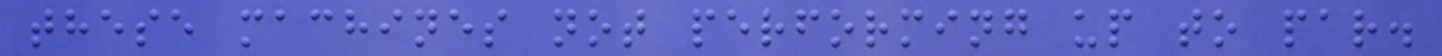these machines not performing up to par.
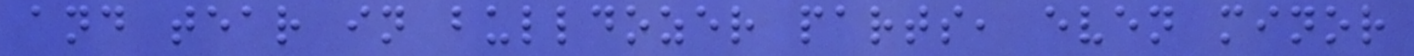and tear in bulldozer parts, even minor
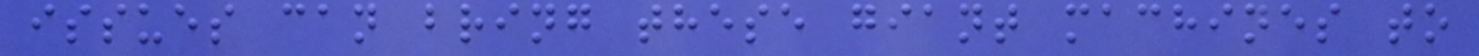issues can bring these giant machines to
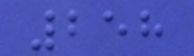258
